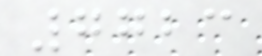7723
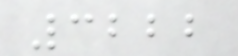3222
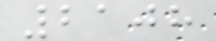2108
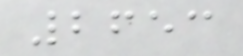2653
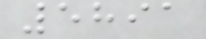5891
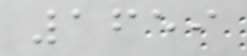1659
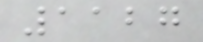1127
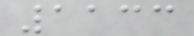1133
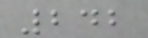242
